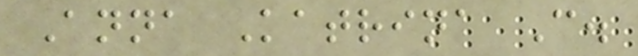Anna Katrina C.
